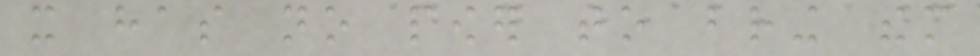it has no power to bring them
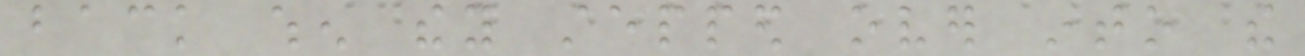back when they stepped over into the
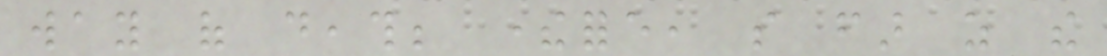way of death; therefore, so far as the
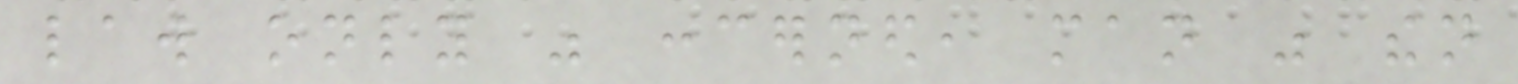law only was concerned, man was then
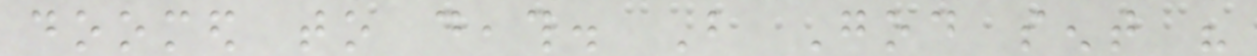doomed to death. But God sent his
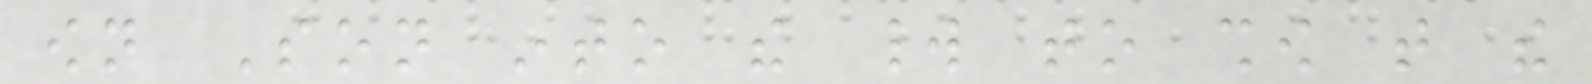own Son into the world to show that the
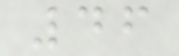46
